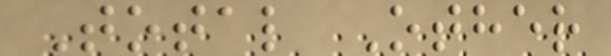Total Other
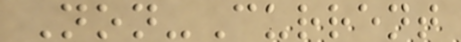Non-Current
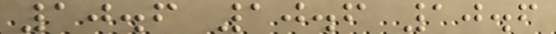10.6 10.6 10.6
